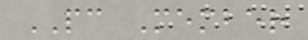PC Member
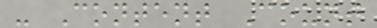- Content Count
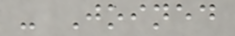- Joined
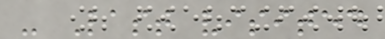- Last visited
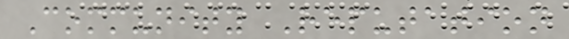Community Reputation
